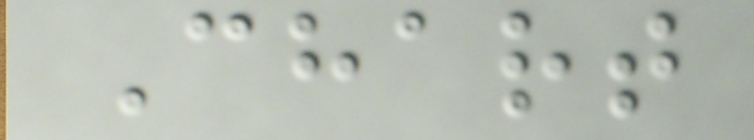Chart
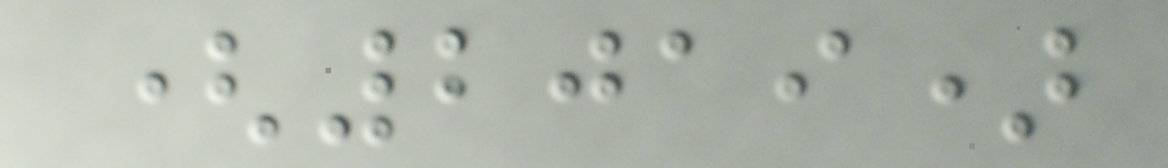(2019)
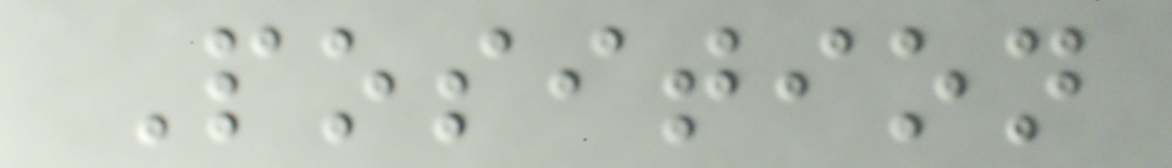Position
